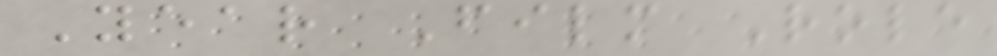Year Film Role
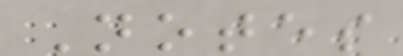Notes
